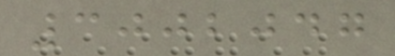3002047
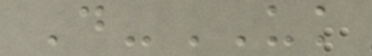D-UK
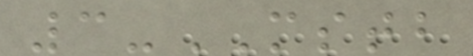3-MSTB
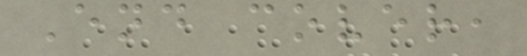End cover,
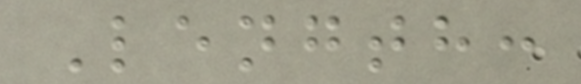Length:
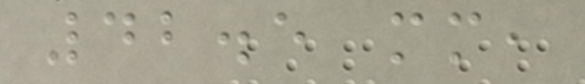42.5 mm,
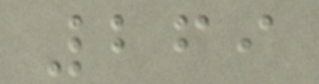269
